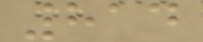814
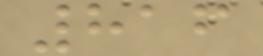816
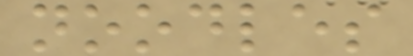noodles
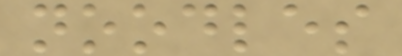noodles
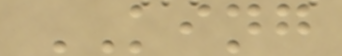KING
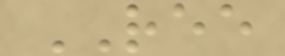REE
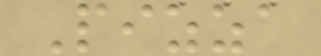Pizza
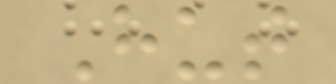Hut
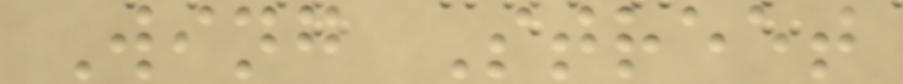Wing Street
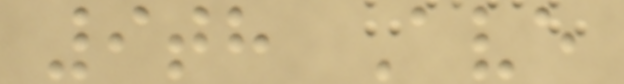9th Ave
